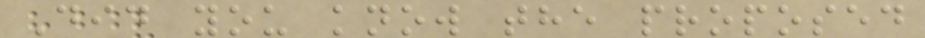Did you know the proposed
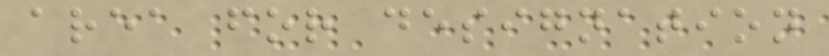area for designation
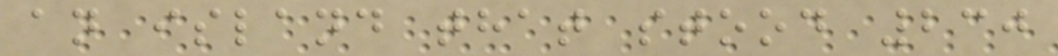an island that stood 230
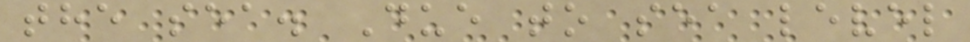the sea. Due to sea level
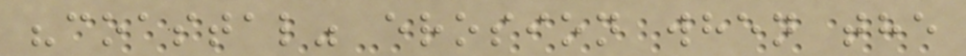"coastal" erosion when the
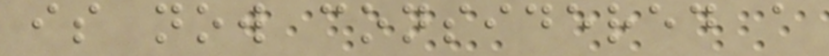is now considered a
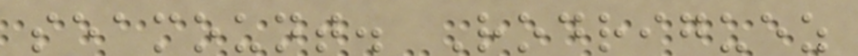seamount. Rodriguez
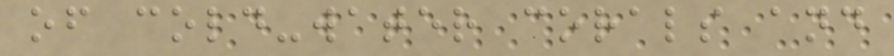of cold-water corals and
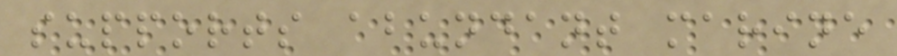supports abundant marine
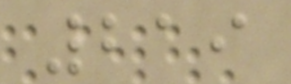219
